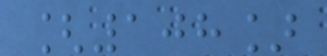[108]
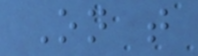On that
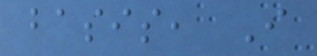basis, I
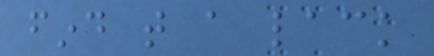find that a lack
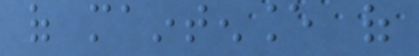of maintenance of
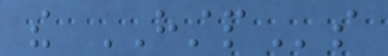the HSTPs
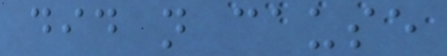did not cause
